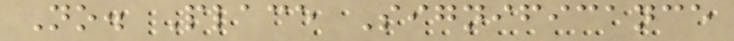No. Place Significance
